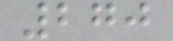270
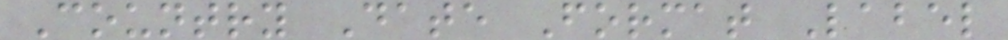Country Date Format Label
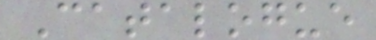Catalogue
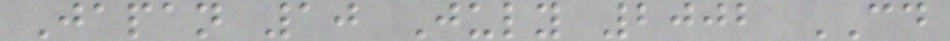Japan 10 July 2002 CD
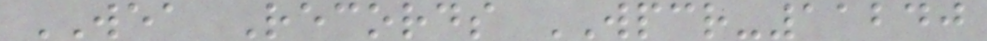WEA Records WPCR-11240
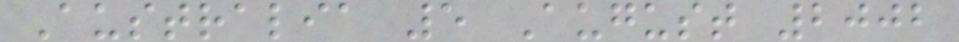Australia 5 August 2002
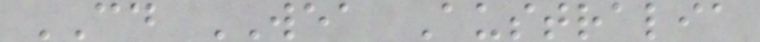CD WEA Australia
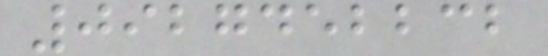0927452232
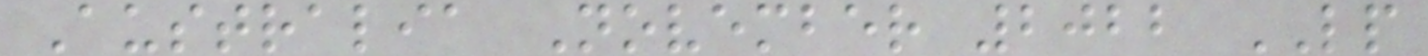Australia November 2022 LP
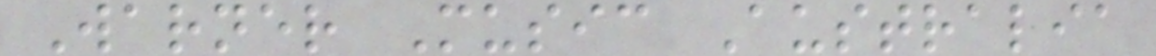Warner Music Australia
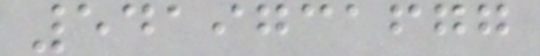5419731677
